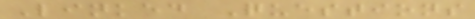Linked Questions
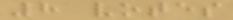8 votes
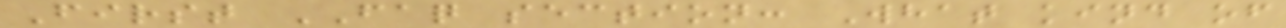First FAQ section: What kind of
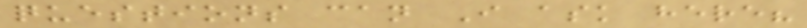questions can I ask here?
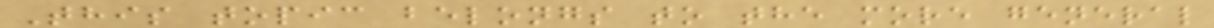This topic belongs to the more general
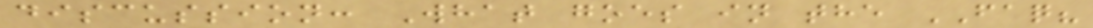discussion: What goes in the FAQ?
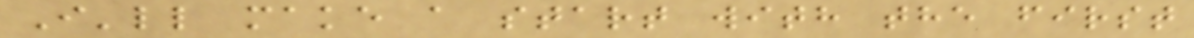I'll make a start with the first
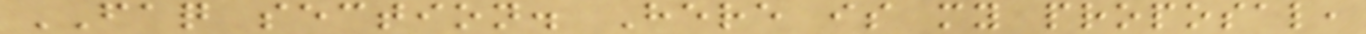FAQ section. Here is my proposal,
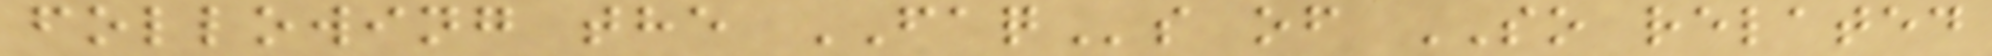following the FAQs of SO related
